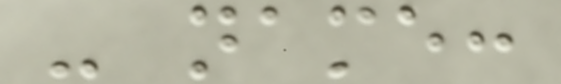- name:
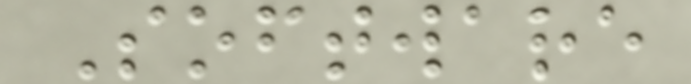Software
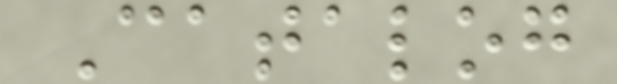Catalog
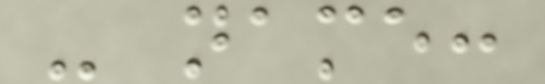- name:
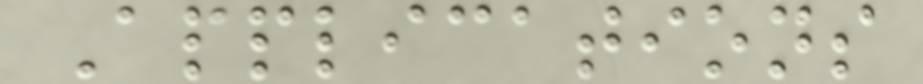Applications
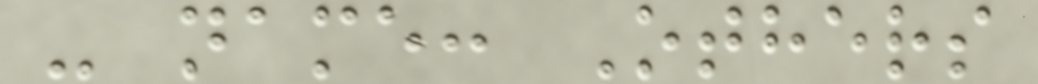- name: Others
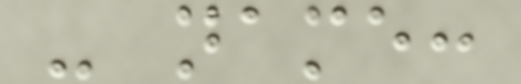- name:
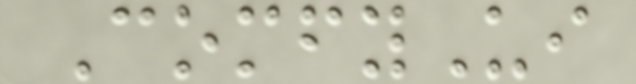ComfyUi
